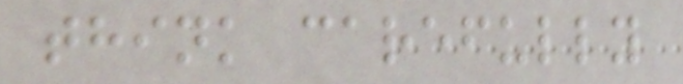think carefully
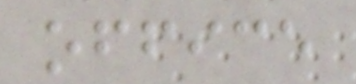office
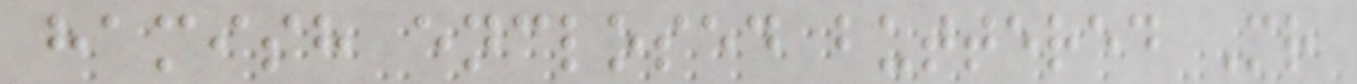hamish enclosed buttered Mr
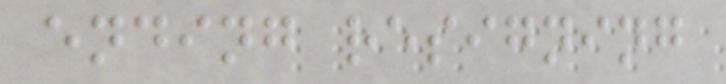ending resigning
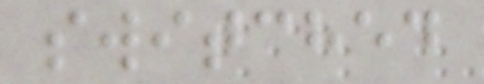switched
